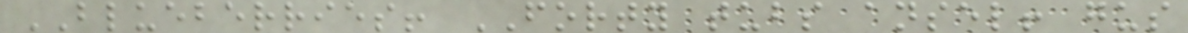BLUEBERRIES! FORTY tubs ansel! gus
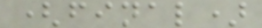(final)
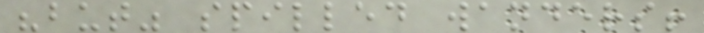"but" spilled wanders!
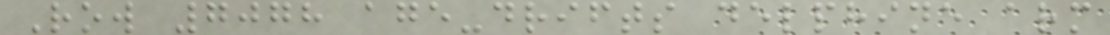Row 7078 age-drifts delphine arm
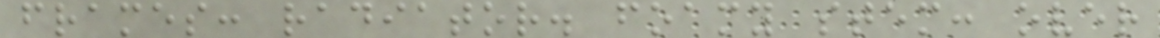frames: radiator. foamy stem: over
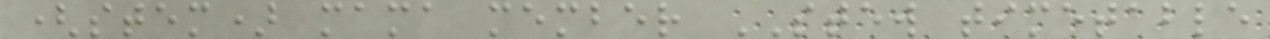(stem) mama member STEW timetable
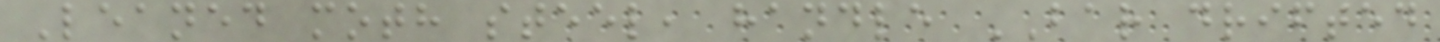Leaned moth steel, handle BAR drifted
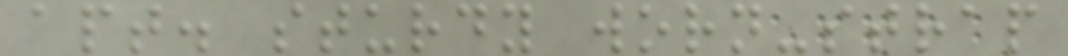apt. sturdy worn-strap
